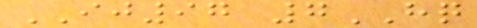IJ97 7HQ
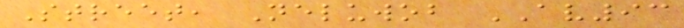Street, Neluwob AV93
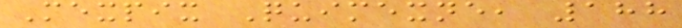Mexpix Quimexne, 188
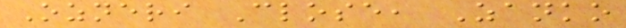Ozneri Close, Zanko
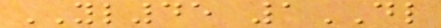YL45 1DL
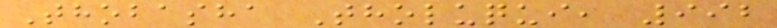Thobasha Tholuqui, 992
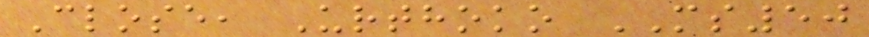Close, Urthoko MS50
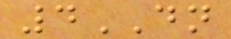4DN
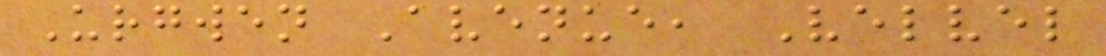Urgwen Avenue, Velvel
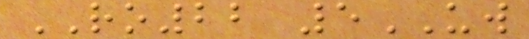RO22 5UW
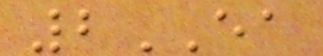2EA
